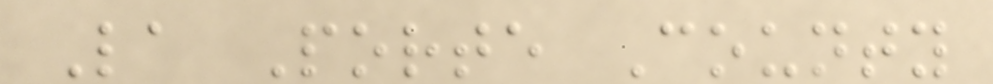La Porte County
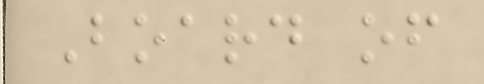Board of
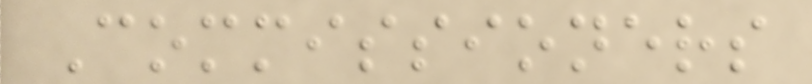Commissioners
